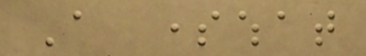A somewhat
